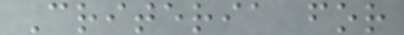Criteria for
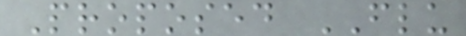Proposed FLU
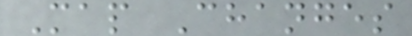Map Changes
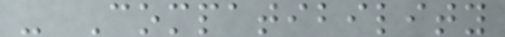- Compatibility
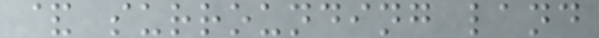& surrounding land
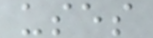uses
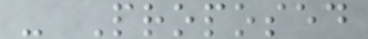- Proposed
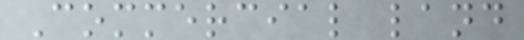Commercial land
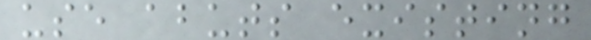use abuts existing
